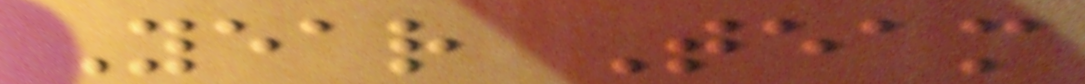Year Team
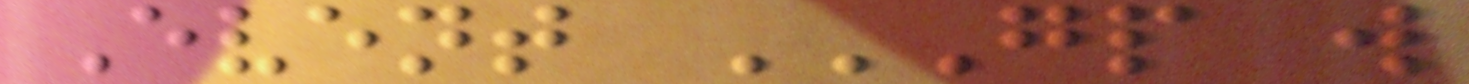Event GP W
